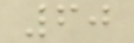60
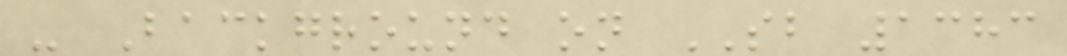- Background on SB 1383
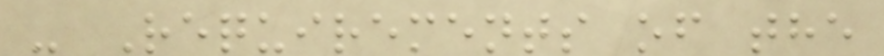- Requirements of the
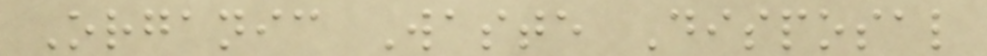Organic Waste Disposal
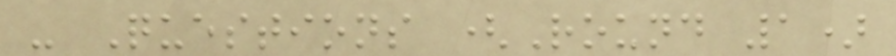- Questions (Round 1)
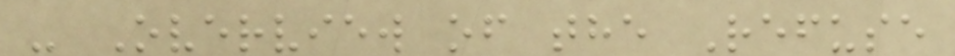- Overview of the Refuse
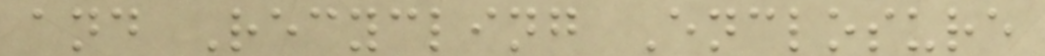and Recycling Enclosure
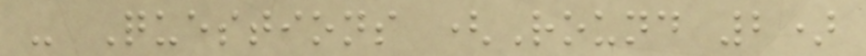- Questions (Round 2)
